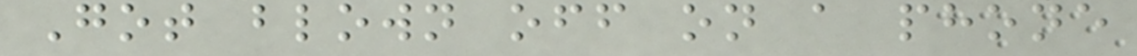Got blown off on a phone
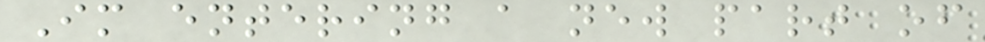Im entering a new part of
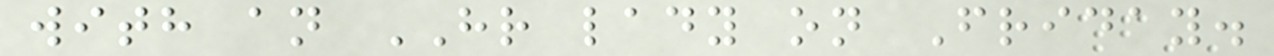with an HR lady on Friday.
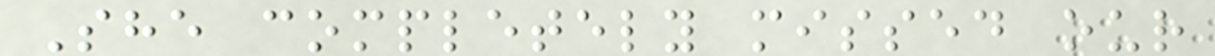She completely missed our
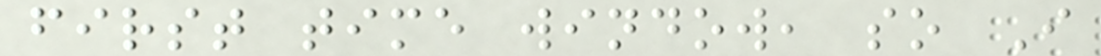first time window, so I
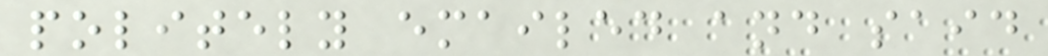politely emailed and said
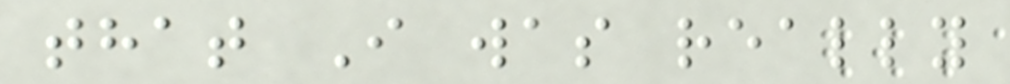that I was really
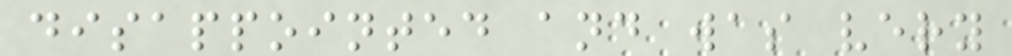disappointed and was very
